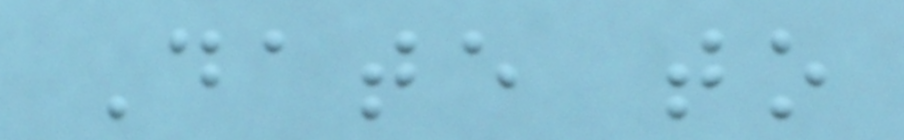Date to
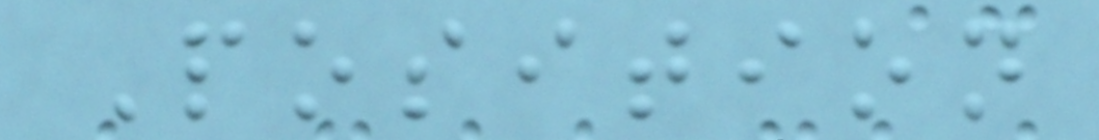Position
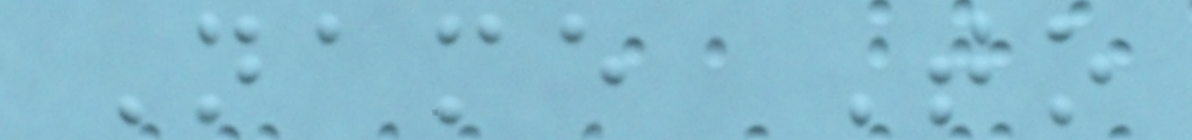Name To
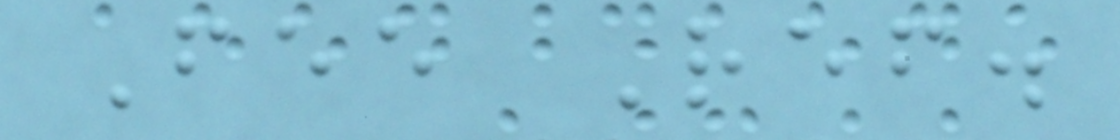Fee Ref.
